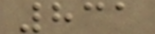831
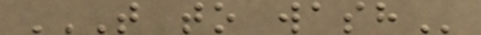T TO WASH
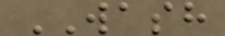WASH
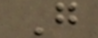G
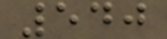540
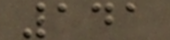141
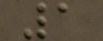1
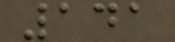141
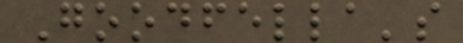Goodfella's
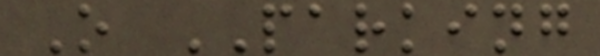O PARKING
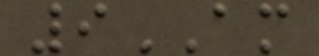9AM
